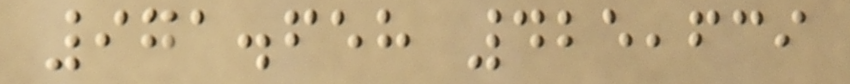971.658 425,639
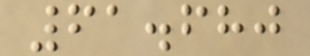61.680
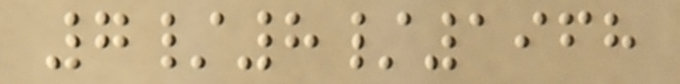7/8/1968
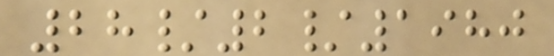28/2/1980
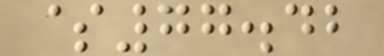$77.42
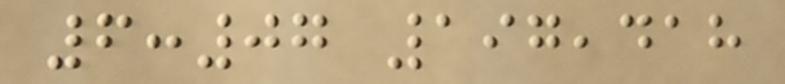6:07 197,418
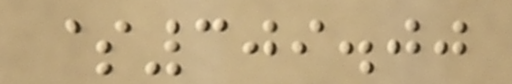$309.00
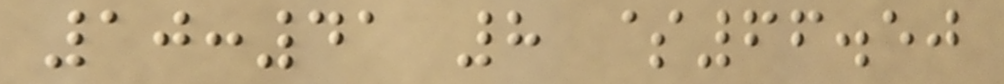10:41 8 $66.50
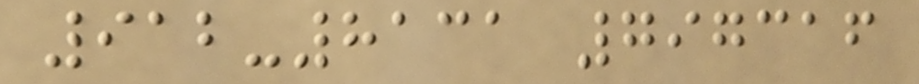912-8131 797316
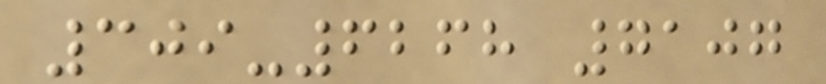309-6268 7107
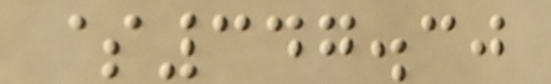$347.30
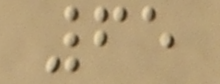65
